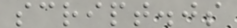script.js
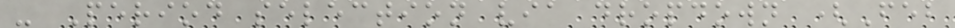- Period selection via dropdown (Feb
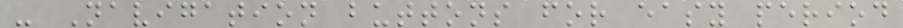- Navigation buttons for easy period
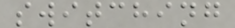switching
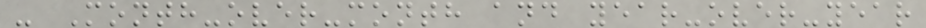- Month-over-month and year-over-year
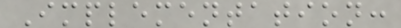Implementation:
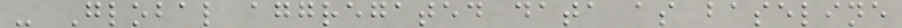- Global aggregated data as baseline
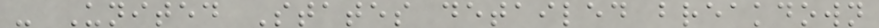- United States detailed breakdown
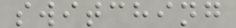switching
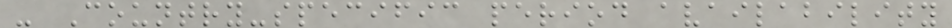- Country-specific period availability
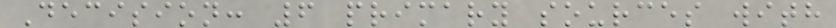Decision: 6 primary sources with
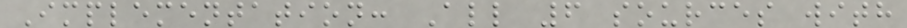Implementation: All 6 sources with
